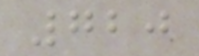720
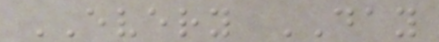EVERY DAY
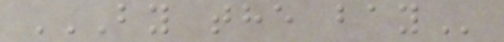BY THE BAY
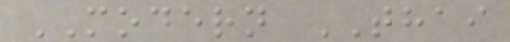MODERN THAI
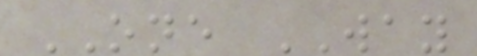ONE WAY
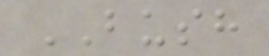BUSH
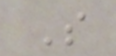S
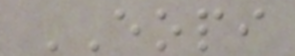EOPI
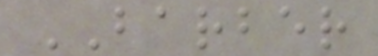BARBER
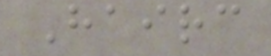Hairc
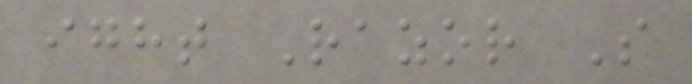ight Razor S
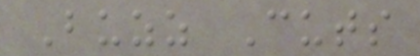Buzz Cuts
